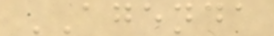AGENDA
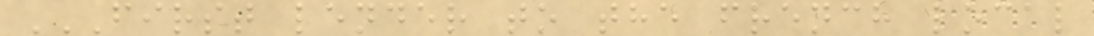FIRST LENDER TO THE FRENCH LOCAL
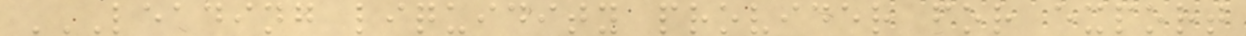LEADING LIQUIDITY PROVIDER FOR EXPORT
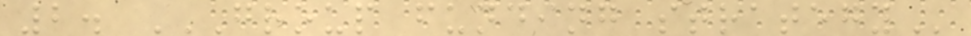2. GROUP FUNDING STRATEGY
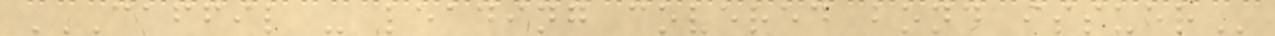CAFFIL - LEADING COVERED BOND ISSUER
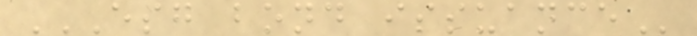ESG BOND ISSUANCE
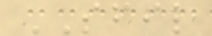SFIL
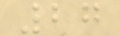27
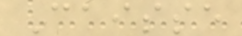Caisse
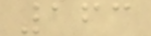163
